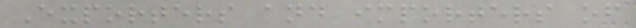Exporters and importers of
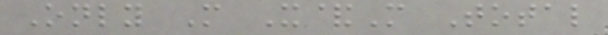Only M X&M Total
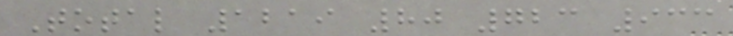Total 1219 80 723 933
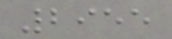2955
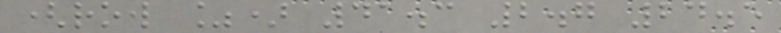(row %) 41.3 2.7 24.5
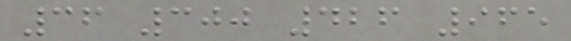36 300 426 965
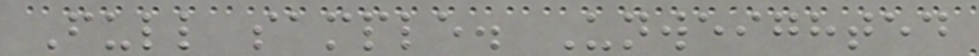Full sample. Unweighted
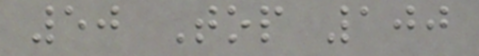50 Top 100
